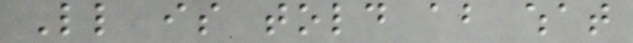Little is told about what
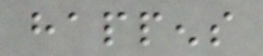happens
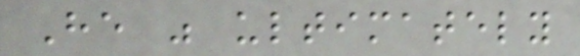He was ultimately
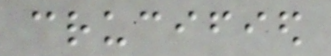crucified
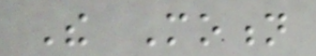The Motion
